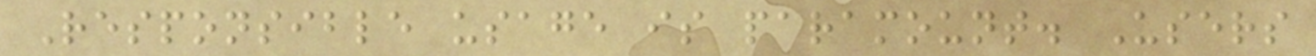Responsible usage is paramount. Users
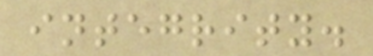integrity.
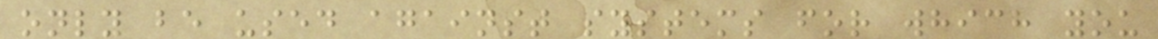only be used against systems for which you
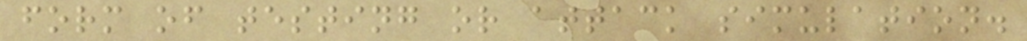form of testing or attack simulation.
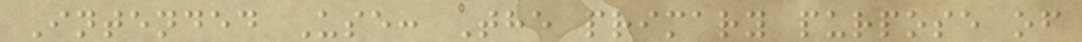Intended Use: The primary purpose of
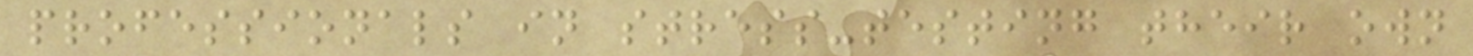professionals in stress-testing their own
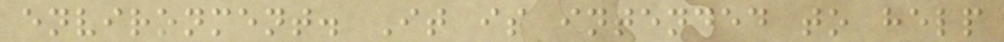environment. It is intended to help
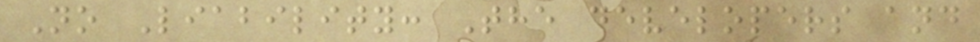No Liability: The developers and
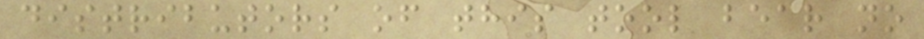distributors of this tool bear no
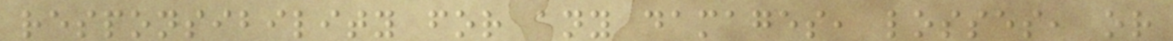responsibility for any damages, losses, or
